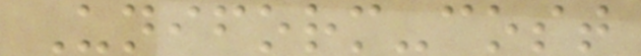Uniform-cost
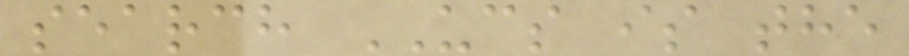search UCS is the
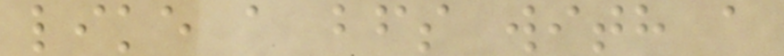like a bfs with a
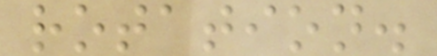rotation.
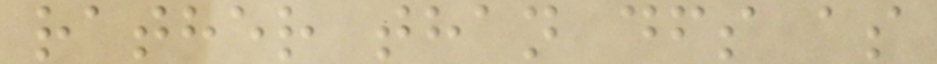rather than dfs as
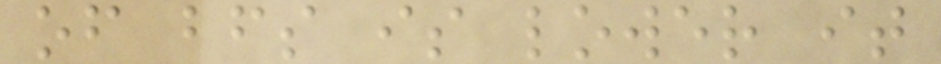of bfs is lower it
